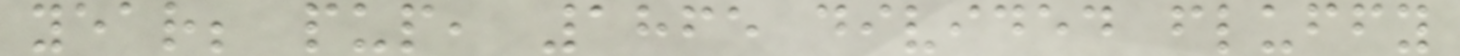year; pup, 1865 divided fluffy
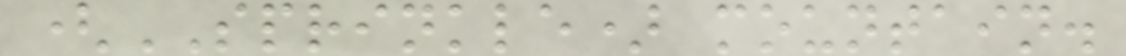(SPRINKLE) mountain.
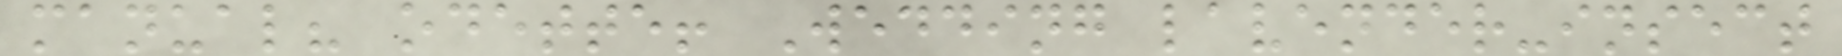manual? odette! Wedding lavender-insect
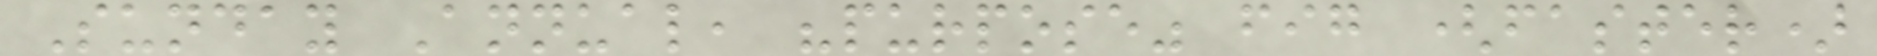Sunday Annual, "purpose" fig (faster)
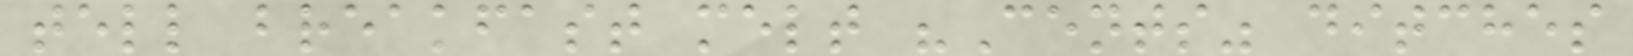tell breakfast melt "Cents" ditches
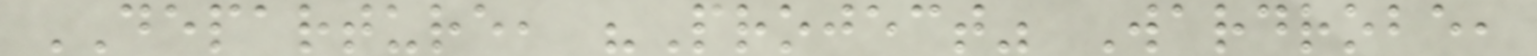DEPARTURE, "Project" Wardrobe,
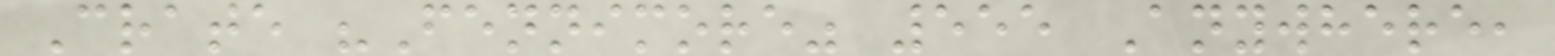Crate "Fennimore" 555 Anywhere,
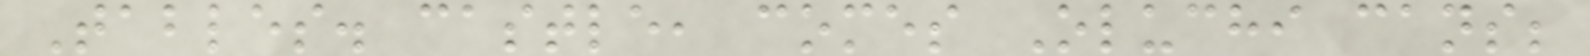Tables. castle, comes Oluchi cans;
